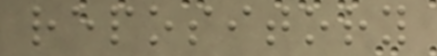repository
